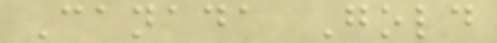Canada Gold
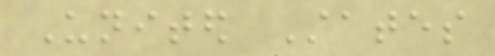United States
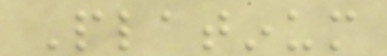Platinum
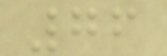76
